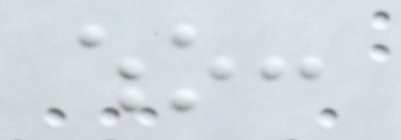who:
